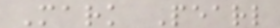Mark Pearl
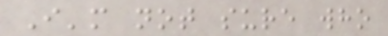I'm not sure who
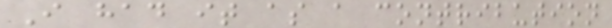I had it as a contribution
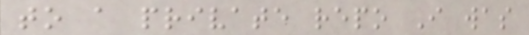to a private repo I was
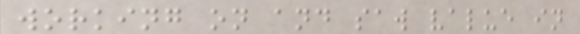working on and saw value in
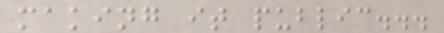making it public...
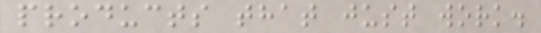products that just work.
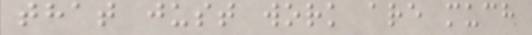that just work are much
